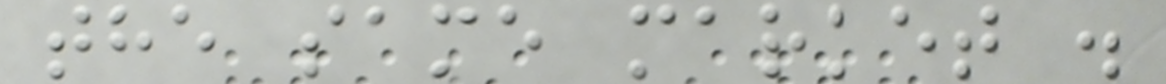the same market .
